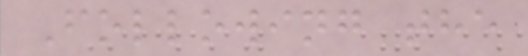Following the
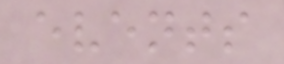events
